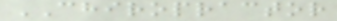CHIROPRACTOR
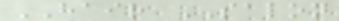HAIR SALON
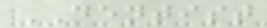DENTIST
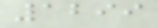1299
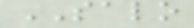SALO
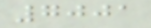7001
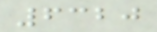6320
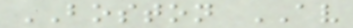BOSTON AV
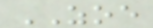ZOE
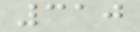310
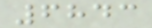6843
